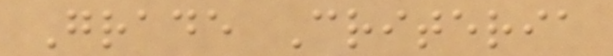Grade Criteria
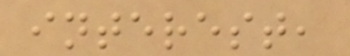interest,
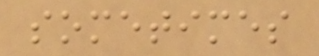sometimes
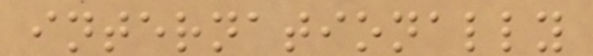internationally
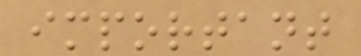important
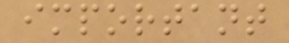important
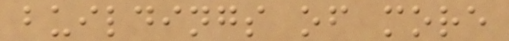buildings of more
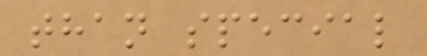than special
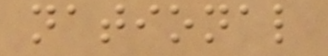national
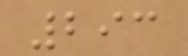293
